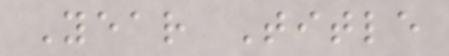Year Title
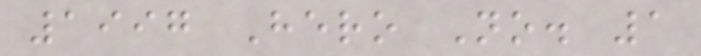1997 Hero No. 1
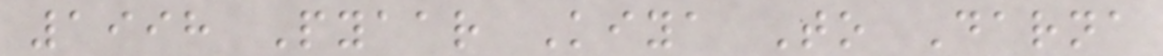1998 Pyaar Kiya To Darna
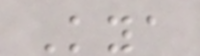Kya
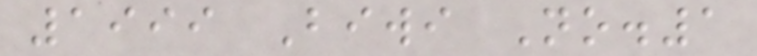1999 Biwi No.1
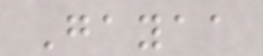Gayaa
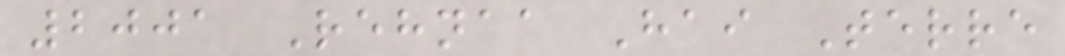2001 Rehnaa Hai Terre
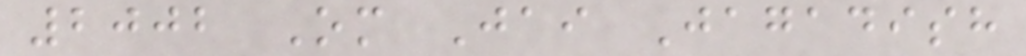2002 Om Jai Jagadish
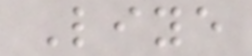Liye
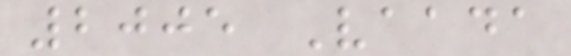2005 Vaada
